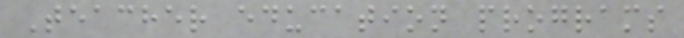Teacher education programs
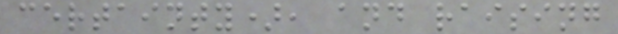certainty), and raising
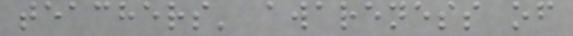teachers' awareness of
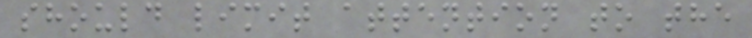should limit attention to the
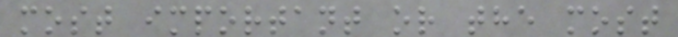most important or the most
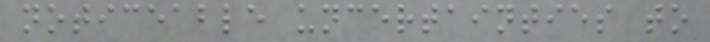noticeable uncertainties to
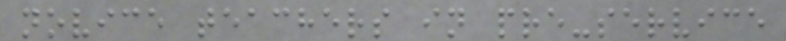novice teachers in pre-service
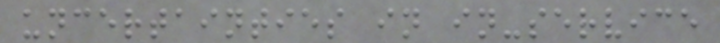uncertainties in in-service
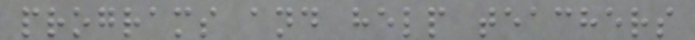programs and help teachers
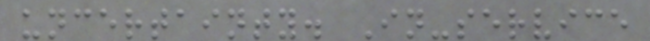uncertainty. In-service
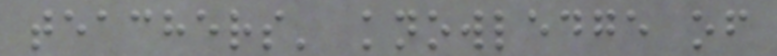teachers' knowledge of
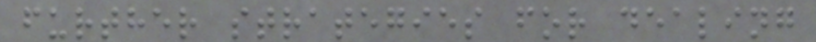further strategies for dealing
